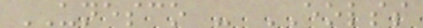UNESCO - EOLSS
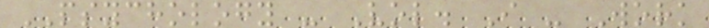PSYCHOLOGY - Vol. I - Work
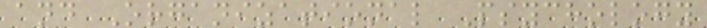and Organizational Psychology
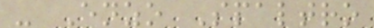- Enzo Spaltro
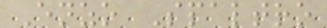Enzo Spaltro
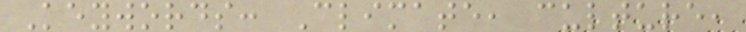Keywords: Climate, culture,
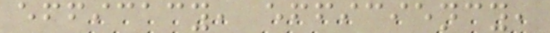efficacy, efficiency,
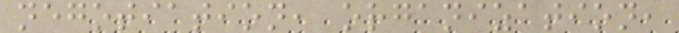negotiation, organization,
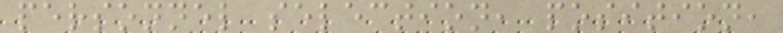personnel selection, position,
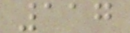117
